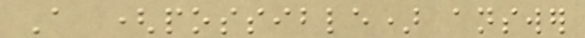A (possible) answer
